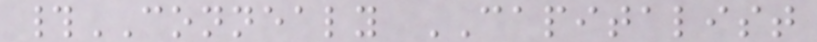#CONNEALY CAPITALIST
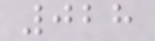028
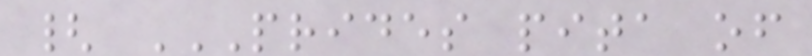{ PRIDES PITA OF
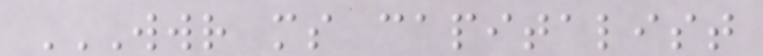WWR MS CAPITALIST
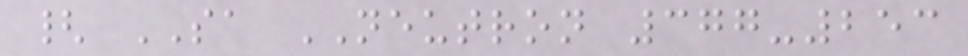{ SA NEUTRON 377-253
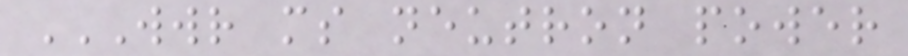WWR MS NEUTRON POWER
